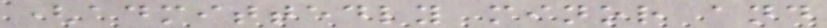(admittedly minor and
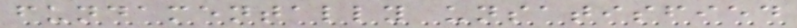fundamentally unsatisfied
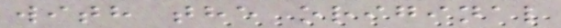with the original
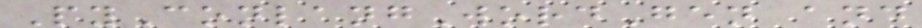PyConlangWordGen and
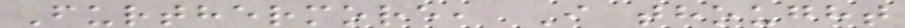Furthermore, I thought
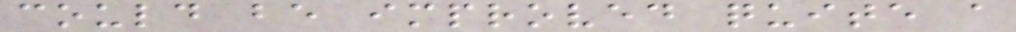could be improved quite a
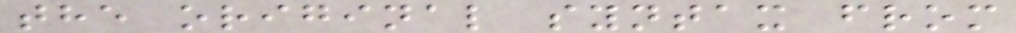the original syntax from
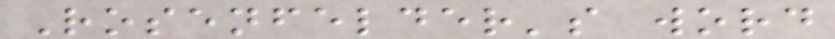Rosenfelder's word
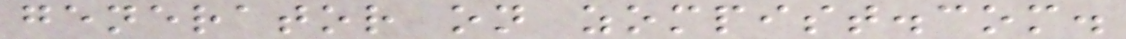generator on zompist.com.
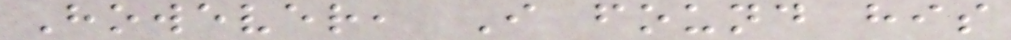However, I found his
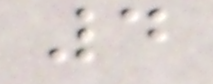4
